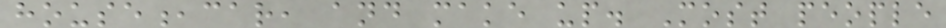house,car, and make up. Most people
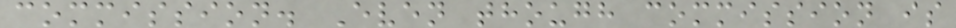commission. Even though commission is
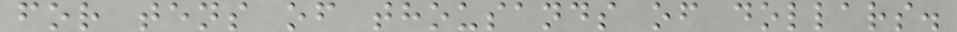for tens of thousands of dollars.
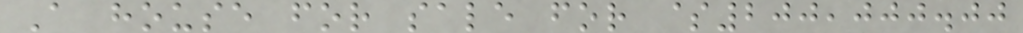A house for sale for $200,000.00
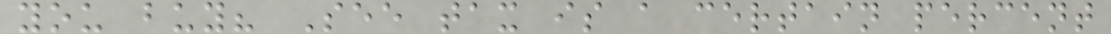you buy? See tax is a certain percent
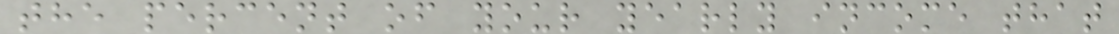the percent of your yearly income that
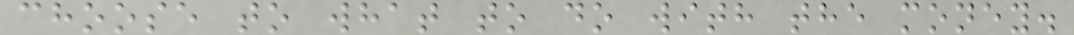choose to what to do with the money.
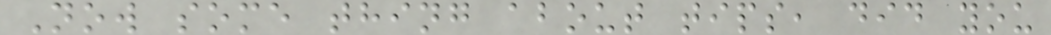Now some thing about tips, did you
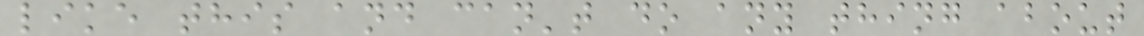like this and can't do any thing about
